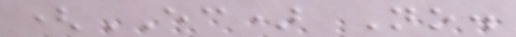(EC) No.
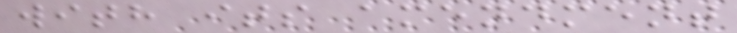with its amendment
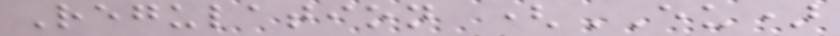Regulation (EU)
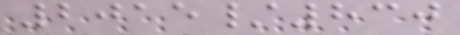2015/830
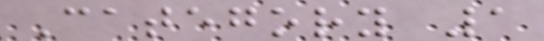Category 1
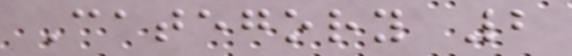Category 2
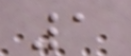1
